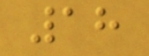18
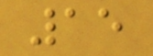15
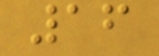16
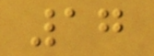17
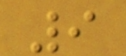9
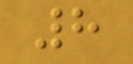8
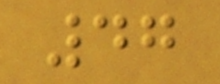47
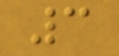3
